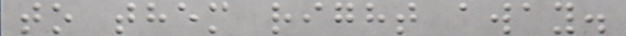to them right away.
